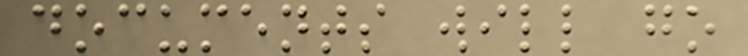documents will go
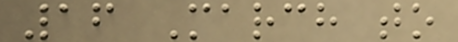16 March to
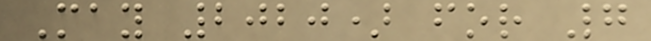May 2020) for 7
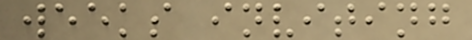weeks inviting
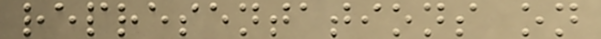representations on
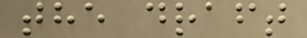the draft
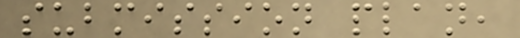submission plan,
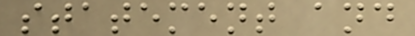statement and
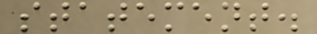statement.
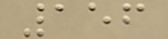156
